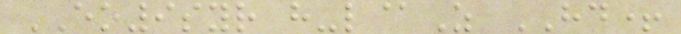EO9syr h-l@Z HD+
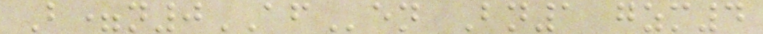B=n0AFen Bn1 gzm4
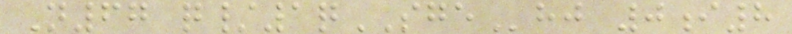N67 q/1qSGEhj 0i8
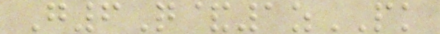G6Q&1zPK
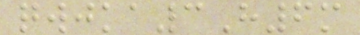qwjka3H6m
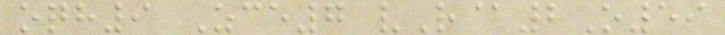oqh9 Zce7 vR@2O59
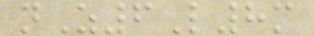nZ6L8m
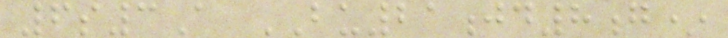6s3A BU21jd8g*
